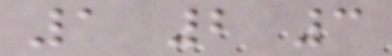1 2 3
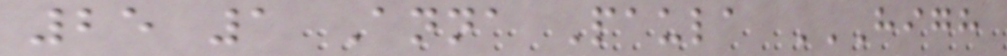25 1 Anna Paula HIGH
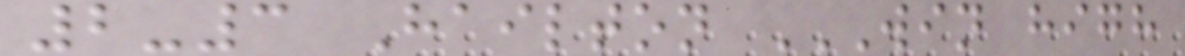2-3 Hailton WIN HIGH
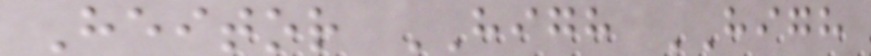Heitor HIGH HIGH
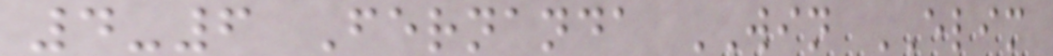4-6 Fernanda WIN ELIM
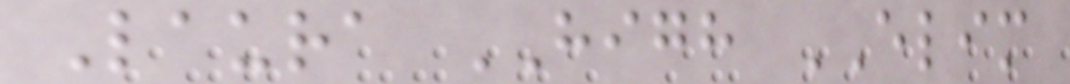Laura HIGH ELIM
